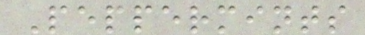Peppermints
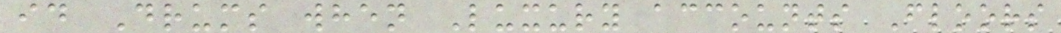id Drums when Luxury accounts Floors
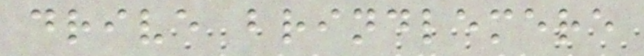drive brindlemere
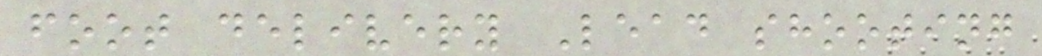foot delivery Lead shooting
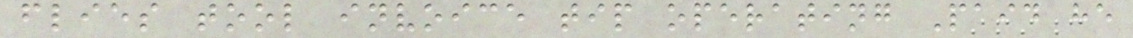flies tool invoice tip operating Paid he
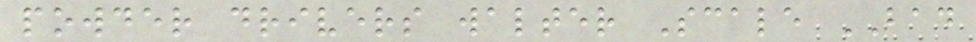powder drivers walter Scale BAD
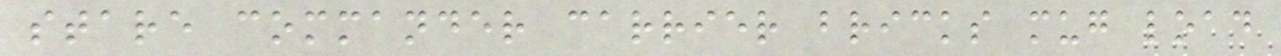stare commander carrier bricks mug load
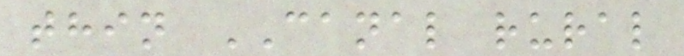thin CANAL rural
